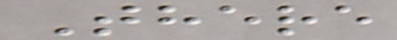There
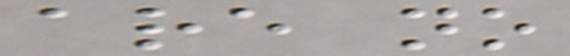are no
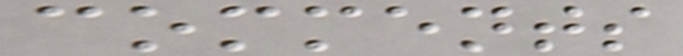comments
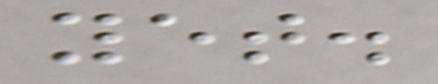yet.
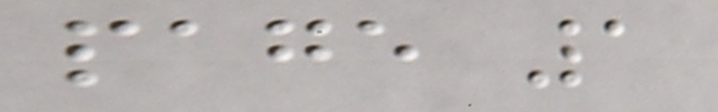page 1
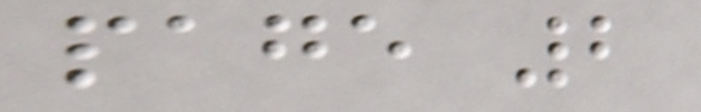page 2
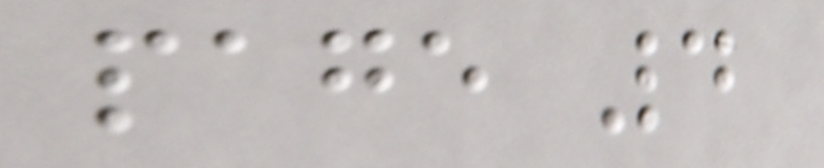page 4
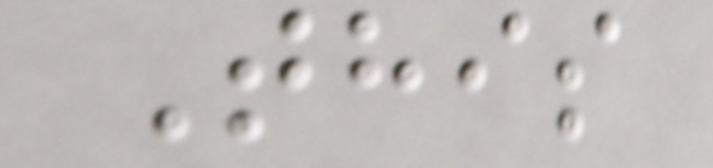This
